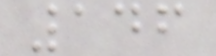146
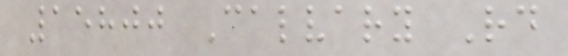15800 Calvary Rd
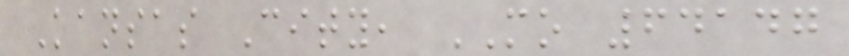Kansas City, MO 64147
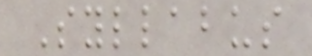Syllabus
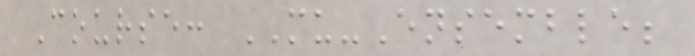Course: MU-Ensemble;
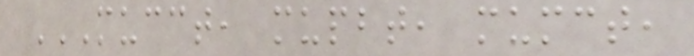MUCCT, MUPBT, MUMCT,
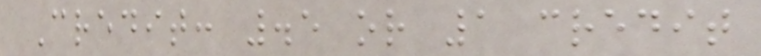Credit: .5 or 1 credit
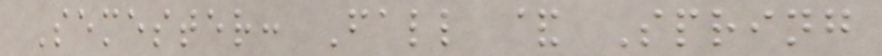Semester: Fall & Spring
